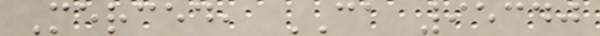Merced, CA 95340
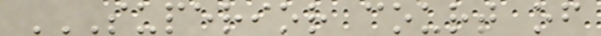SUPERIOR COURT OF
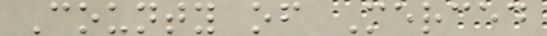County of Merced
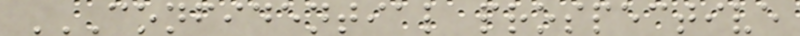CONFIDENTIAL PROSPECTIVE
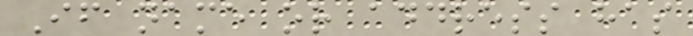If name or address has
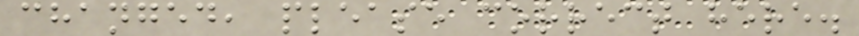changed, please correct here.
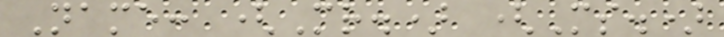Name: (Mr.) (Ms.)
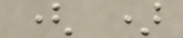( )
